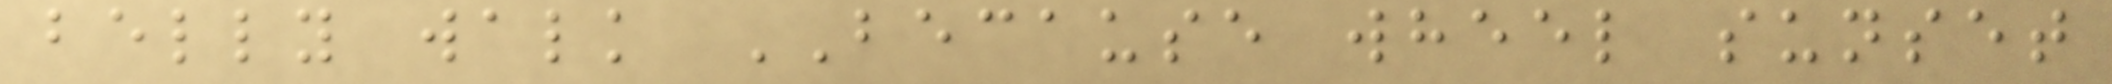belly walk BECAUSE wheel sunset
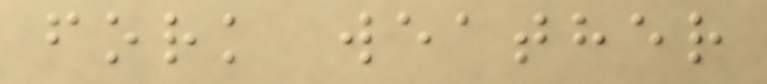fork weather
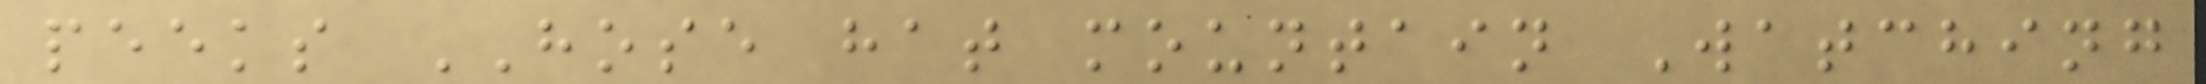peeks HOSE hat mountain Watching
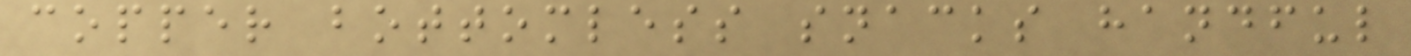copper bottomless snacks handful
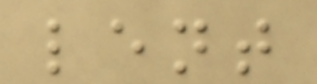lent
